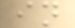in
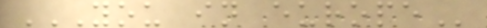YOU IN EUROPE
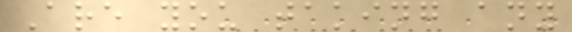Are you taking any
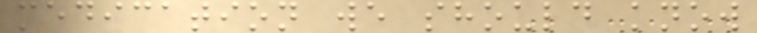medication we should know
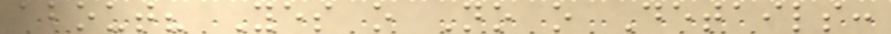about? Yes o No o Details:
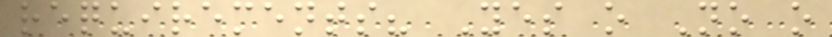requirements? Yes o No o
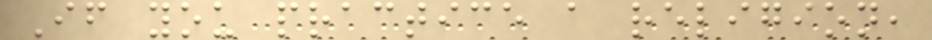If you practice a religion,
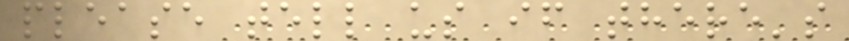please tell us if there's
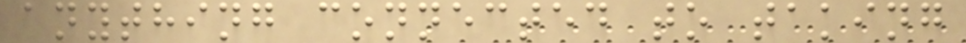anything connected to taking
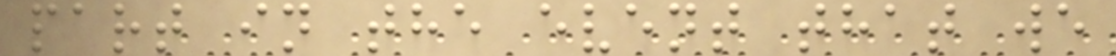part in the event that we
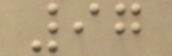97
